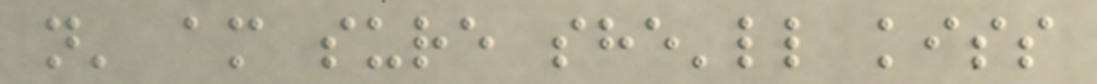n' am sure she'll kiss
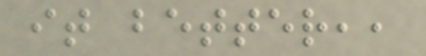it better,,
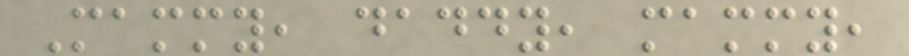Mammy, daddy, mammy,
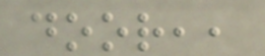door,,
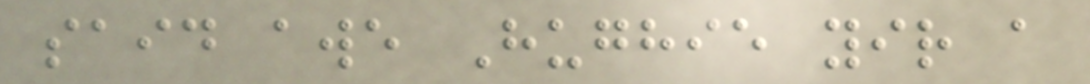said awe Hughie yir a
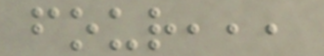four,,,
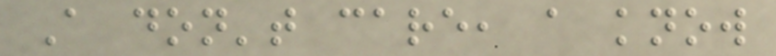A don't care, a know
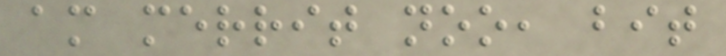am merrit noo, bit
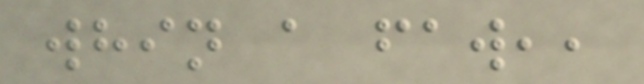whin a faw,,
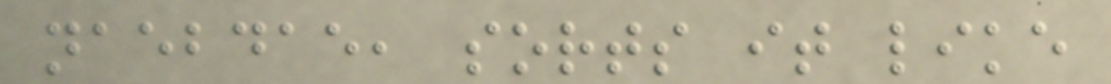naebdae, sorts it like
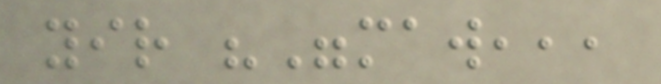yir ""maw,,,
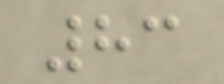83
